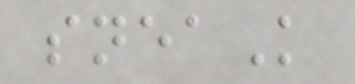sneaK
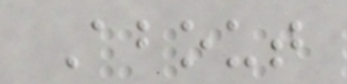About
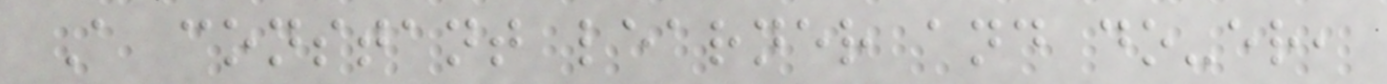A constant learner and do-er,
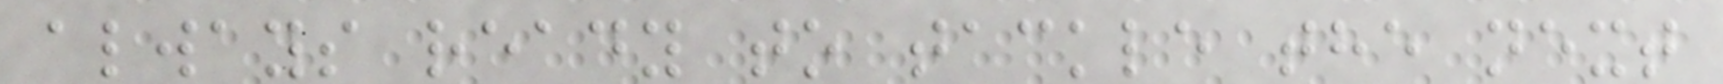always ready to tackle the next
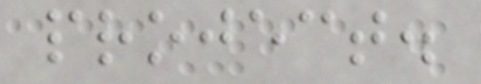project.
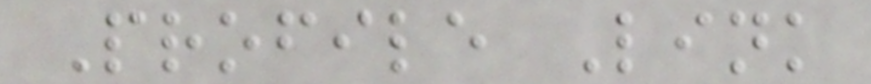Profile Link
